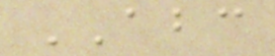ABC
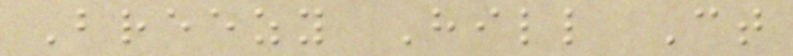Breezy Hill Ct
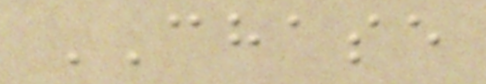CHASE
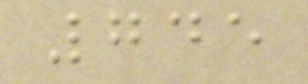745
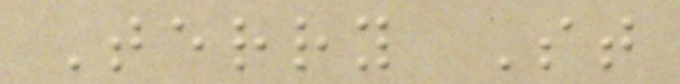Terry St
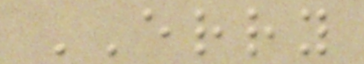ERRY
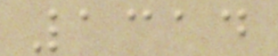1314
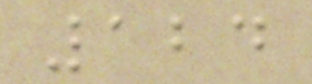124
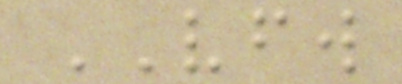VFW
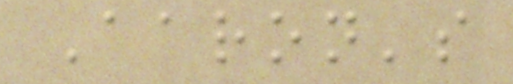Aaron's
